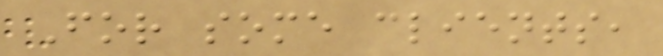For some clients,
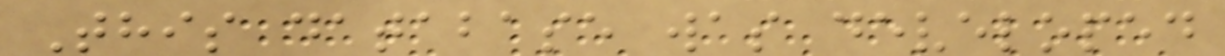This database was developed
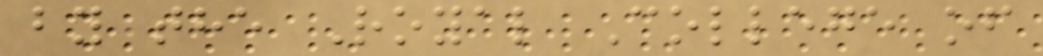by the Royal College of
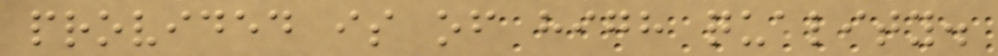provided is of high quality.
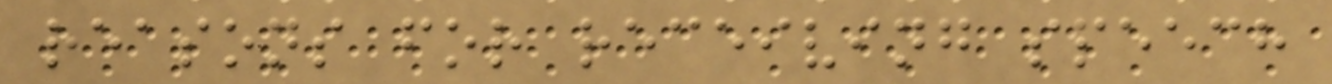reasons for receiving speech
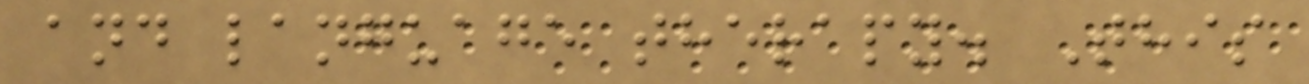and language therapy. This
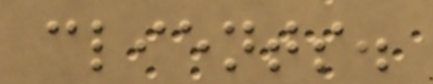clients.
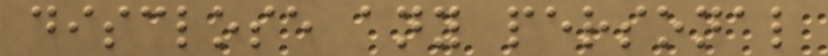disclose any personal
